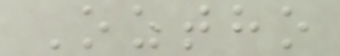Oztho
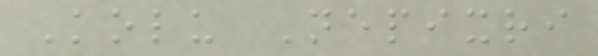Kolu Nepixri
